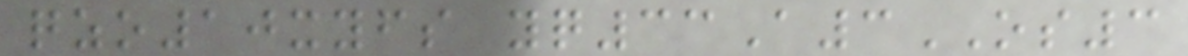qzo10xyfs yq33A3OS3
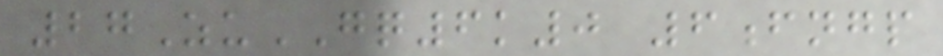27ZuGQ6k0 6fngp
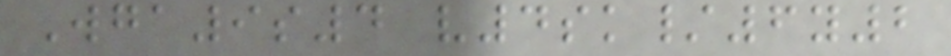Wga9s4 v4sk/6y2
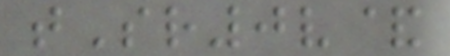tSr0v&
